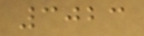3023
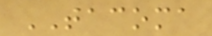TACOMA
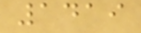1419
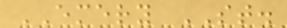EMERY ST.
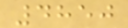4850
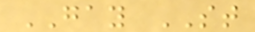GAY ST
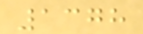1378
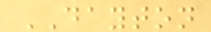DAYTON
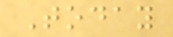Today
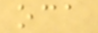oca
